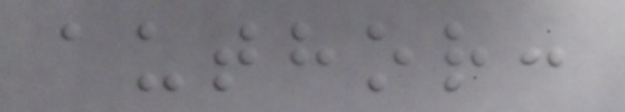author:
